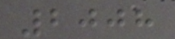2008
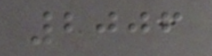2006
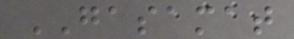GASAMAT
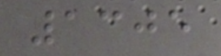1305
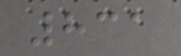831
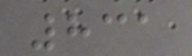831
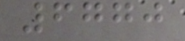6770
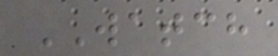WATCH
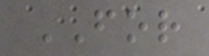FOR
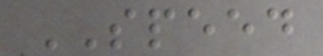SPEED
